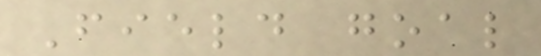Field goal
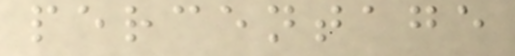percentage
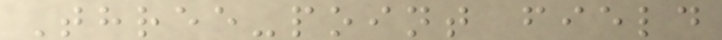Three-point field
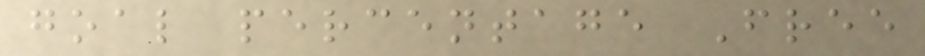goal percentage Free
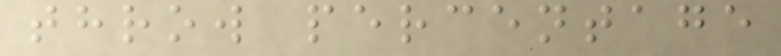throw percentage
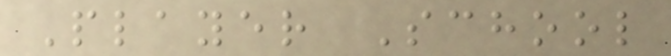Player School
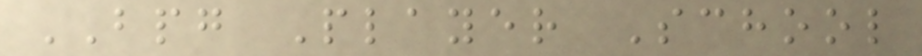BPG Player School
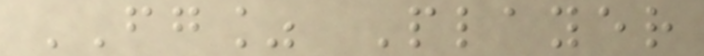FG% Player
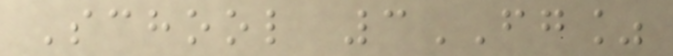School 3FG%
